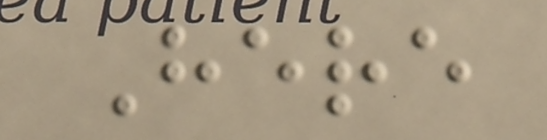Here
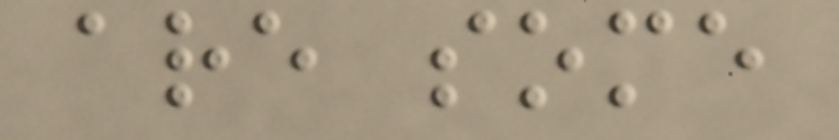are some
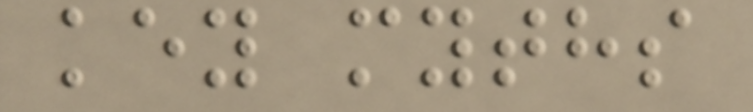key myths
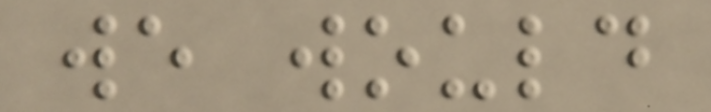we would
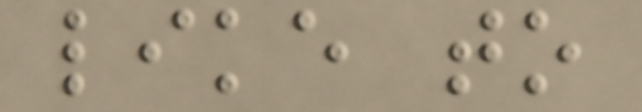like to
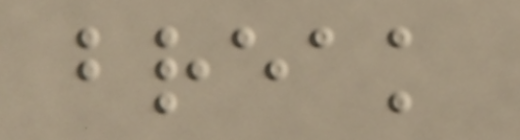break
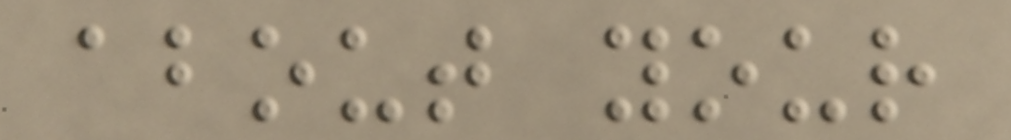about your
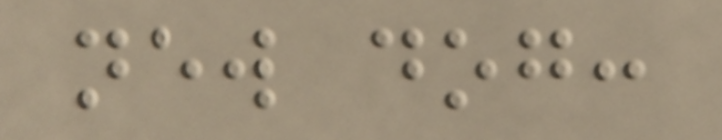new dog:
